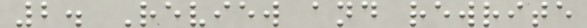2. Review and rewrite
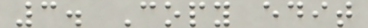3. Copy edit
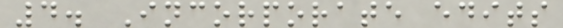4. Incorporate edits
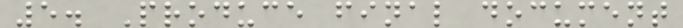5. Produce final document
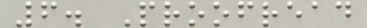6. Proofread
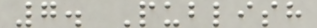7. Publish
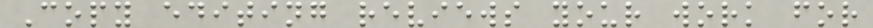Copy editing reviews your work for
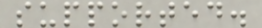supported.
